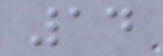14
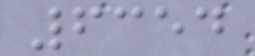6354
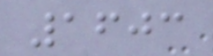1603
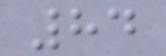84
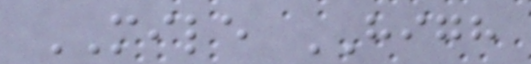MILE HIGH
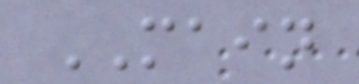MAIN
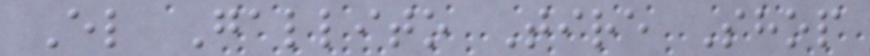El Gallito Tire Shop
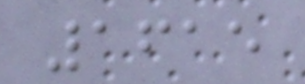1615
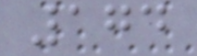174
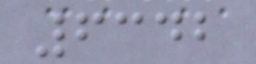6342
